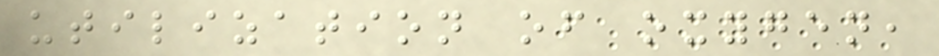utilization of oxygen,
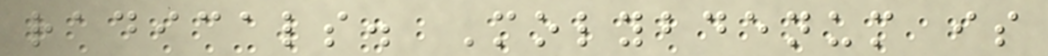radicals. Molybdenum is
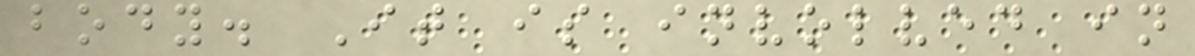body. It is involved in
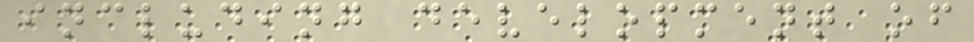including development of
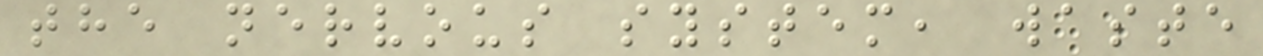the nervous system, waste
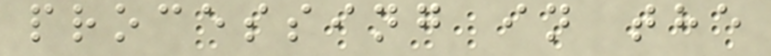processing in the
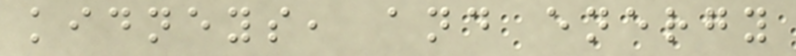kidneys, and energy
